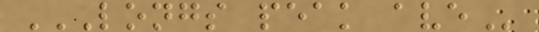LONGS PEAK AVE
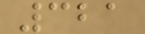321
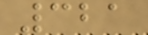321
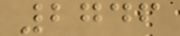2746
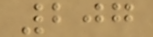207
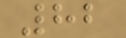82
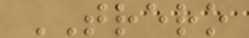TRERO
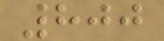800
